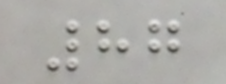87
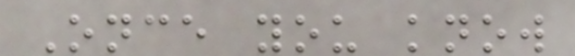Once you know
